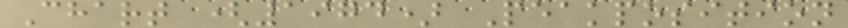Chart (1974) Peakposition
